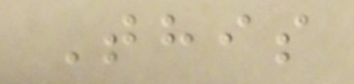This
